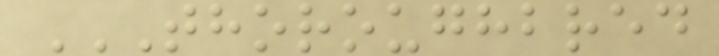THOROUGHBRED
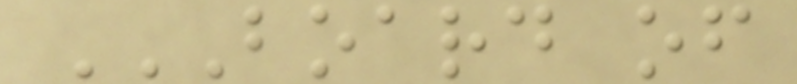BOARD OF
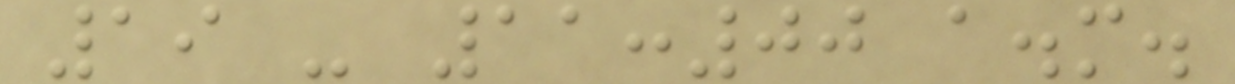19 - 11:00 a.m.
